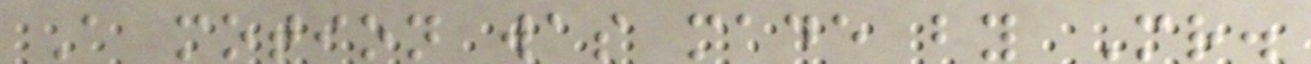A motion was made by Mr.
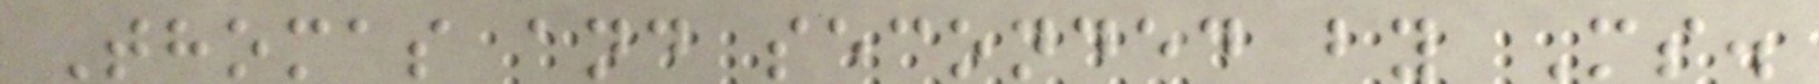Thomas and seconded by Ms.
